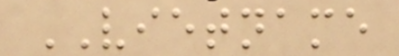VIETNAME
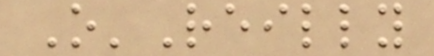O'Reilly
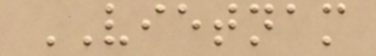VIETNAM
